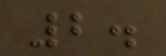2.
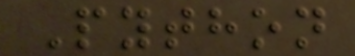Python
